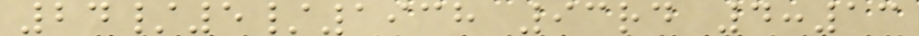24/5/1938 93rd 4:13
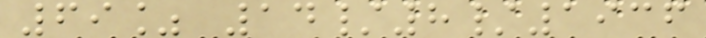69% 14/8/1936
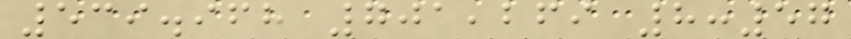539.968 701,269 8:57
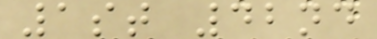1st 42nd
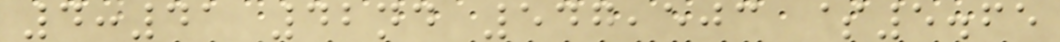4:41 42nd 547,503 $5.65
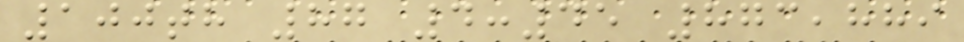100th 87 4:45 873,889
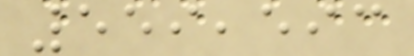559,593
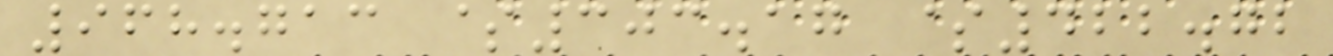968.713 $303.17 $422.72
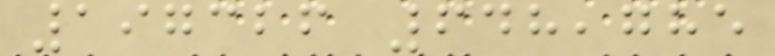197326 648,785
